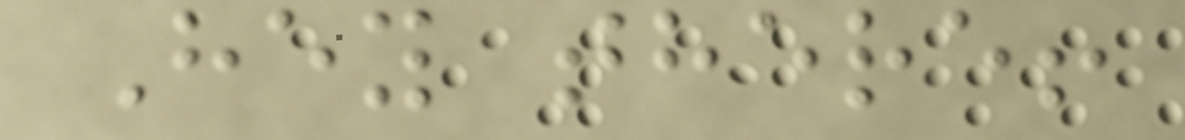Hey there!
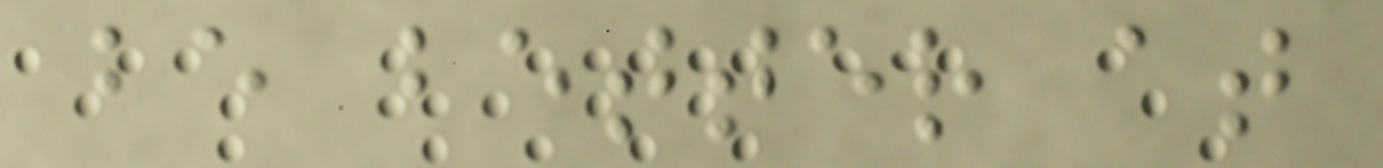be better at
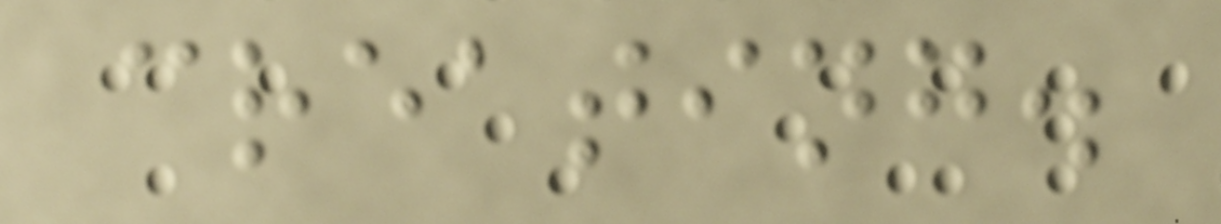creating.
